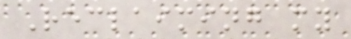Reclaiming my
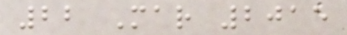22 Mar 2015
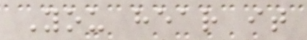You hear it
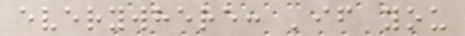everywhere: 'if you
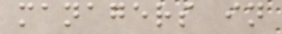managers in
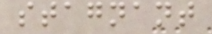stagnant
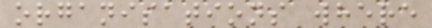organisations where
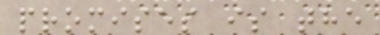promises is the
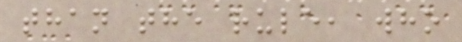than the rule, who
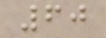60
